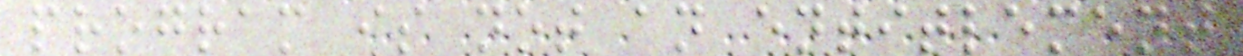program is not an entitlement
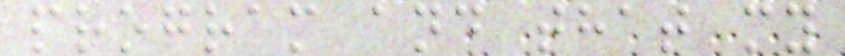program and that my
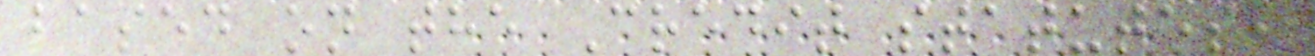based on the Credit statutes,
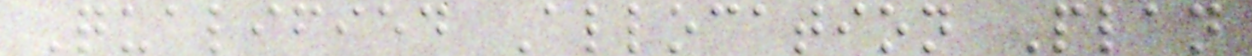Qualified Allocation Plan
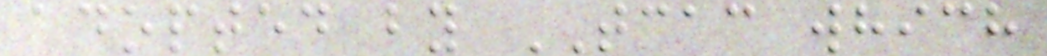adopted by TCAC which
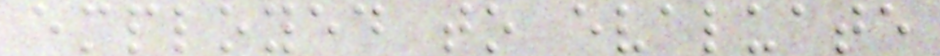employed to evaluate
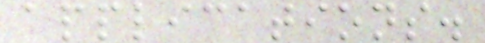applications.
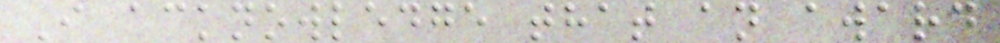I acknowledge that an award
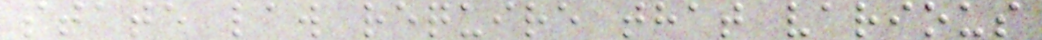state law require that various
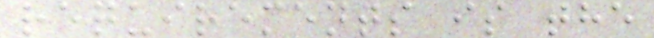requirements is the
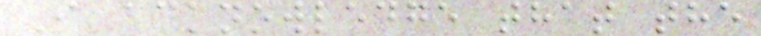I acknowledge that the
